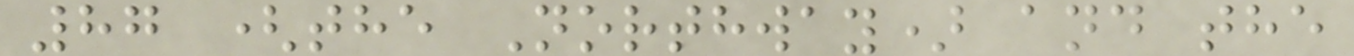87 (the Northway) and the
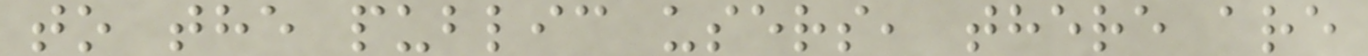to the public users, there are
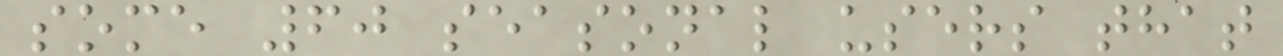some 60 seasonal users that
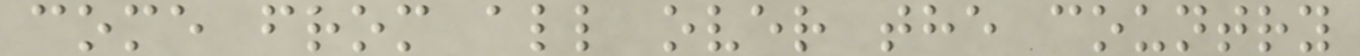come from all over the country
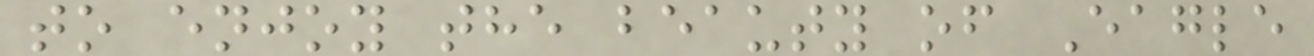to enjoy the beauty of Eagle
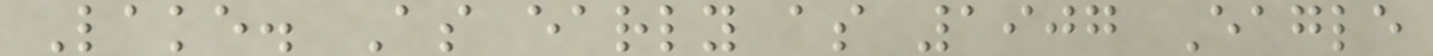Lake. As early as 1907 Eagle
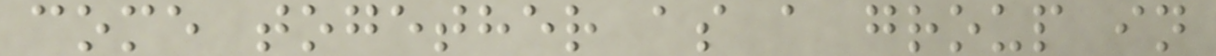come together as a group in
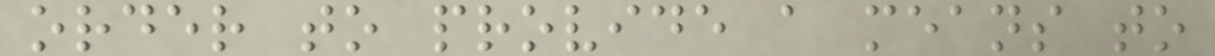order to provide a means to
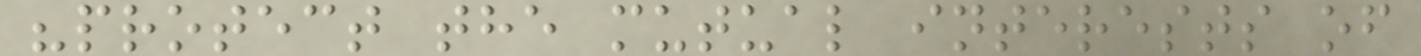"protect the mutual interests of
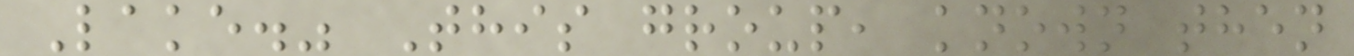Lake." This group, known then
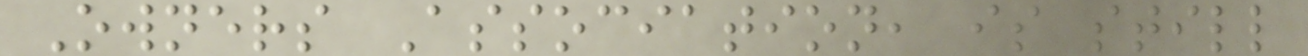Owners Association, is still
